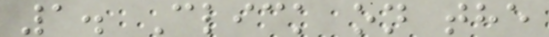1. Click on the
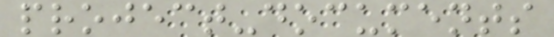project-documents
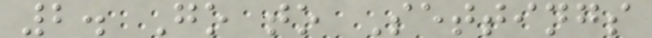2. Go to Settings
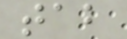tab
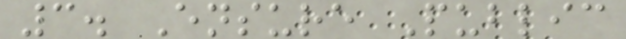3. Ensure Public
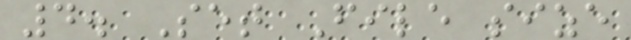4. Set File size
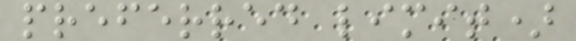preferred limit)
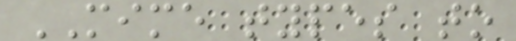MIME types to
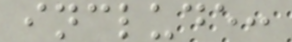include:
